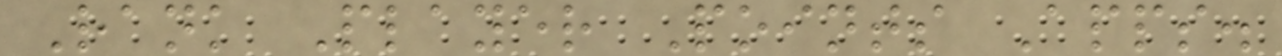Rank Player Points Apps.
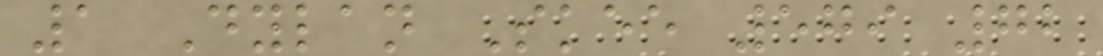1 Dylan Skee 579 72
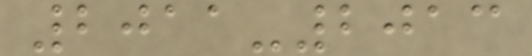2011-2013
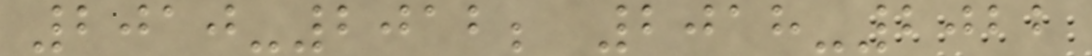2010-2012; 2018-2022
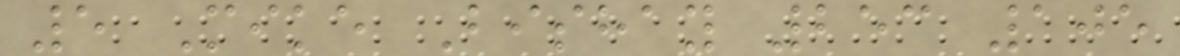5 Mike Bishay 253 105
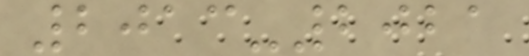2013-2021
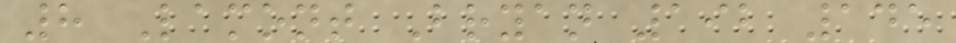8 Lamont Bryan 192 145
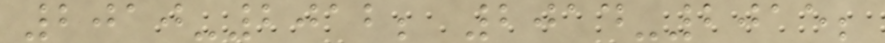2010-2012; 2014-2015;
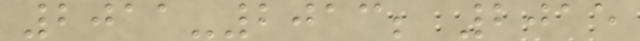2011-2013; 2015
